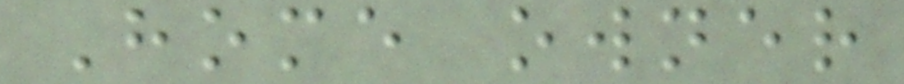Home owner
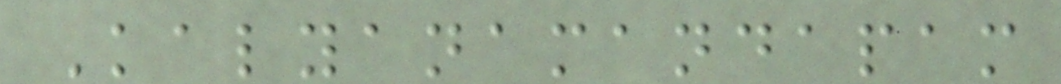Kalyanamandapam
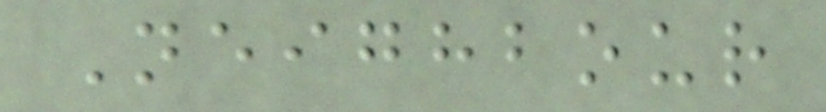Neighbour
